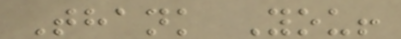Thank You!
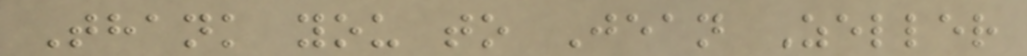Thank you to Jean Zeller
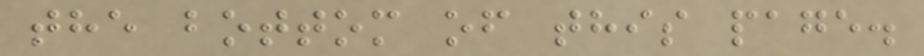the bottom of this page.
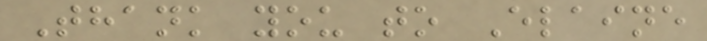Thank you to Elaine
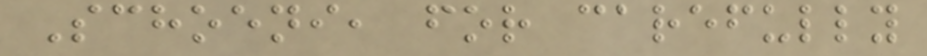Schoeni, for carefully
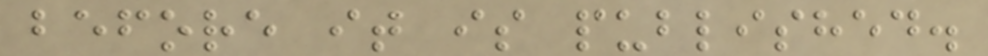before it is published.
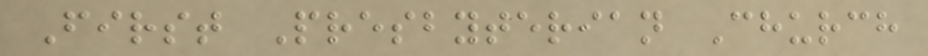First Presbyterian Church
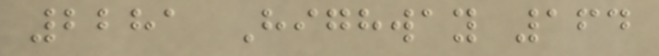2281 Highway 164
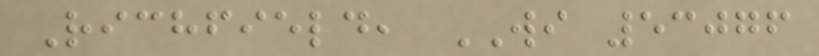Richfield, WI 53076
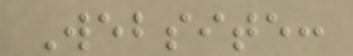Website:
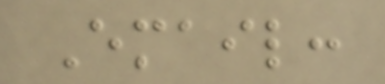Email:
